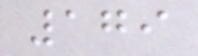179
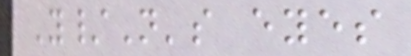Y/N's eyes
